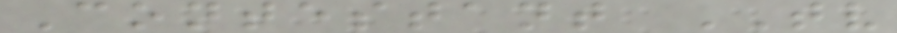Contestant TV
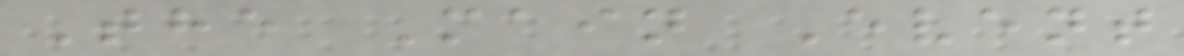The Main Event
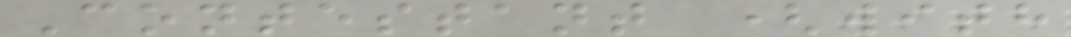Contestant (with
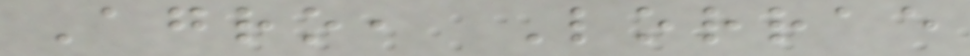Agro, Lorrae
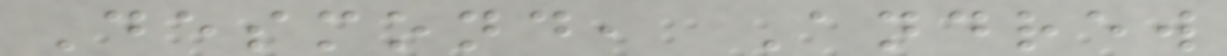Desmond, Andrew
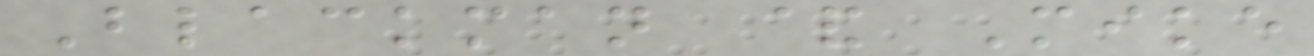Blackman & Mike
